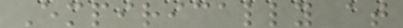Empirically at
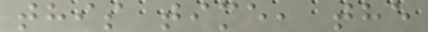this time, the
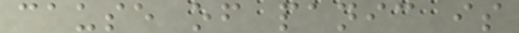cause of panic is
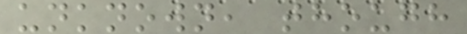unknown, though
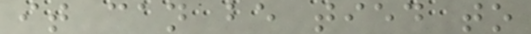it can be tied to
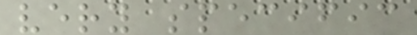very specific
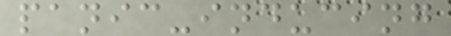panic-inducing
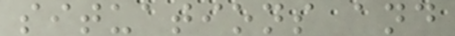situations and
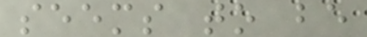seems to be
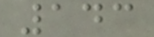143
